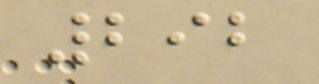292
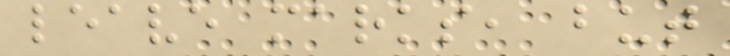leave marks, but
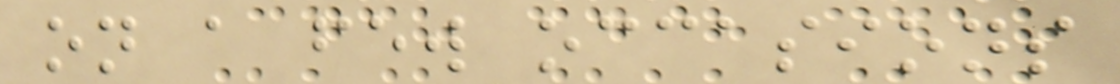on a few occasions
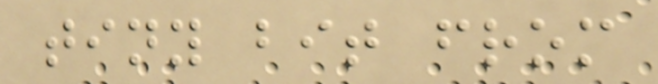tiny bit from
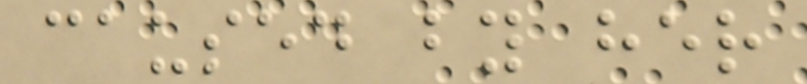caused by her
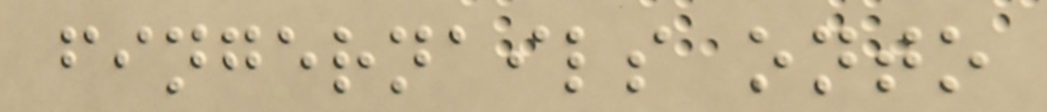fingernails onto
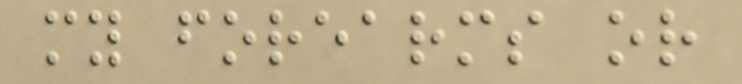my forearms or
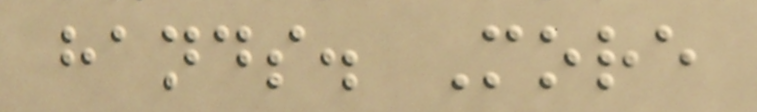hands. More
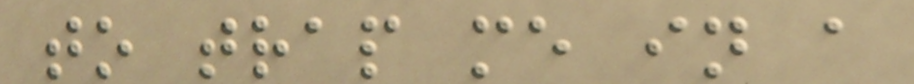to trap me in a
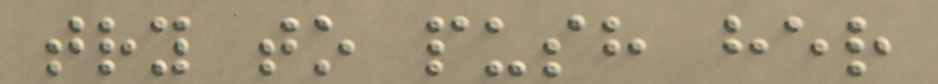try to push her
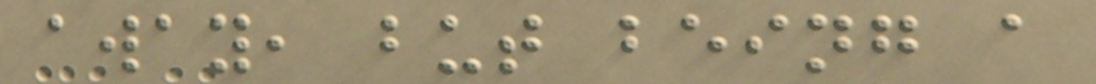away, but being a
